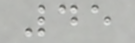45
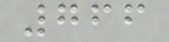766
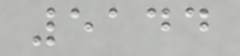5144
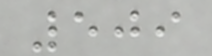509
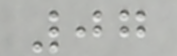07
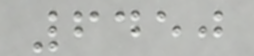6450
